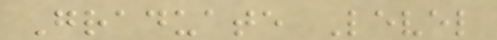Graduate Level
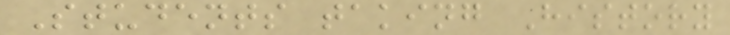Students taking History
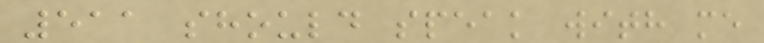511 should speak with me
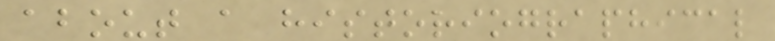about a historiographical
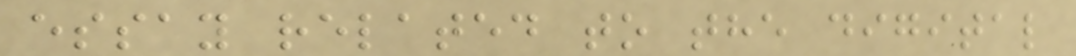essay related to the digital
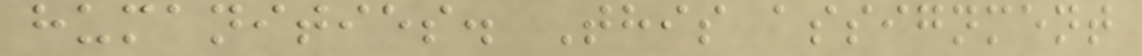humanities. This assignment
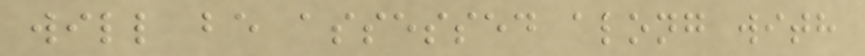will be assessed along with
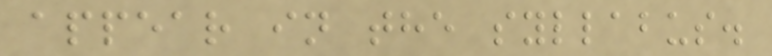appear in the syllabus.
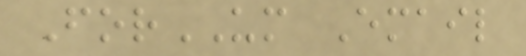ForUM Email
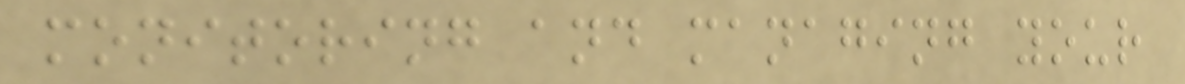monitoring and managing your
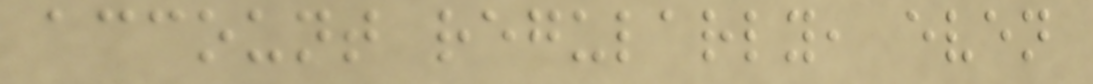account regularly, even
